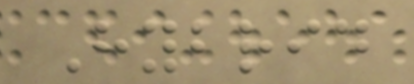Hybrid
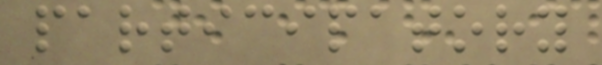participatory
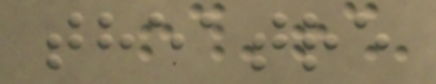theatre
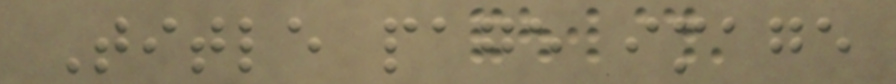Title page image
